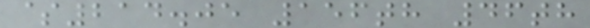$214.05 156th 46th
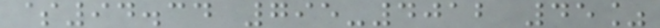$94.34 795-4012 45%
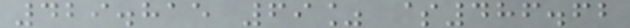429.815 69% $486.62
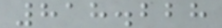818.228
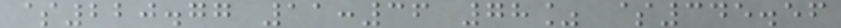$220.77 11:36 78% $345.56
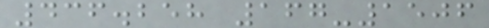436.258 167-1506
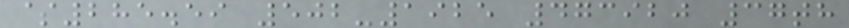$285.59 502-1925 473920 37th
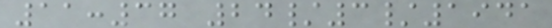11:37 24/3/1941
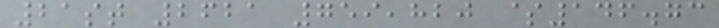21st 2621 759,820 $146.73
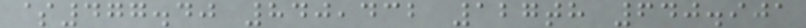$477.40 840,432 127th 640.901
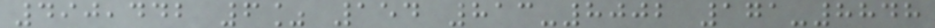490,442 6% 154 813-8002 171-8848
